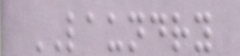LAUNDRY
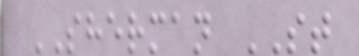SHERMAN ST
